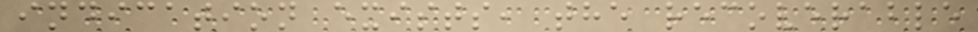indication exists, the recoverable
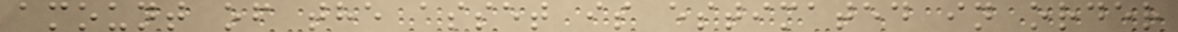amount of the asset is estimated in order
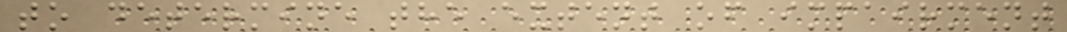to determine the extent of impairment
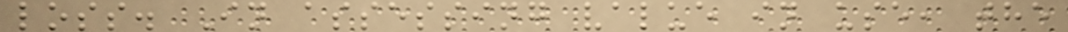loss. In assessing value in use, the
